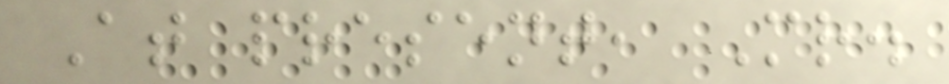At present, Mr.
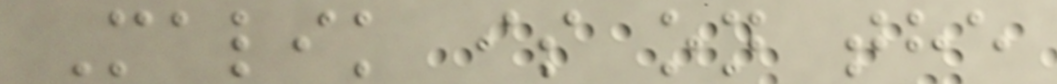Malik is on the
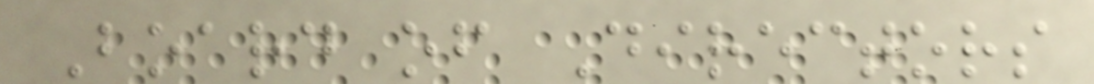Board of Directors
